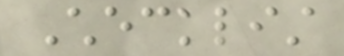Checklist
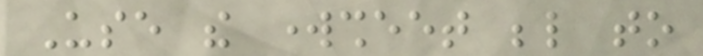Use the worksheet below to
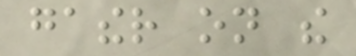gather on the
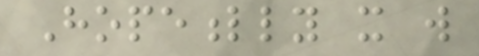Hopefully it will
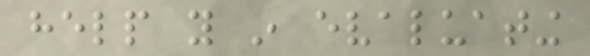help you in evaluating
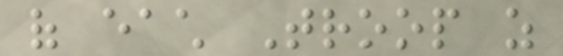of each Troop as
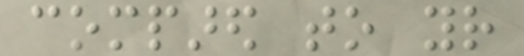compared to your
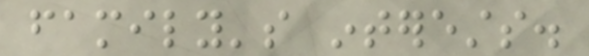family's interests.
